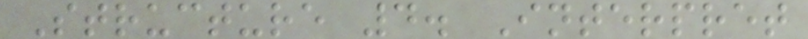Structure 4. Interpret
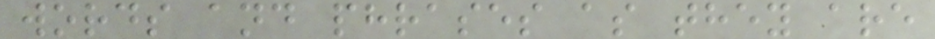words and phrases as they are
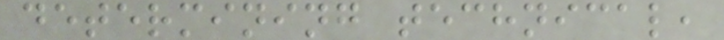determining technical,
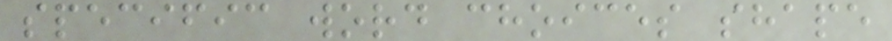specific word choices shape
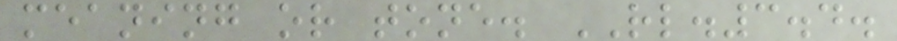meaning or tone. RL.3.4.
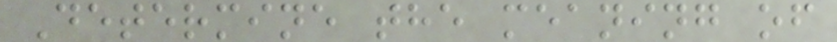Determine the meaning of
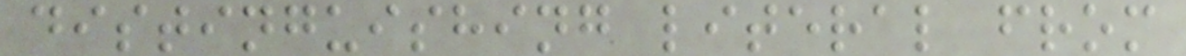distinguishing literal from
